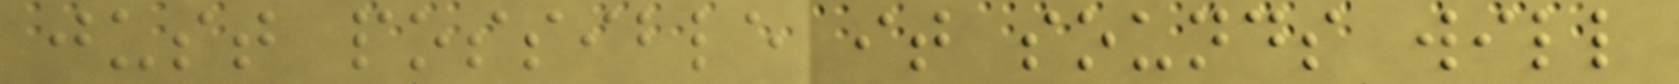just possible it sounds will
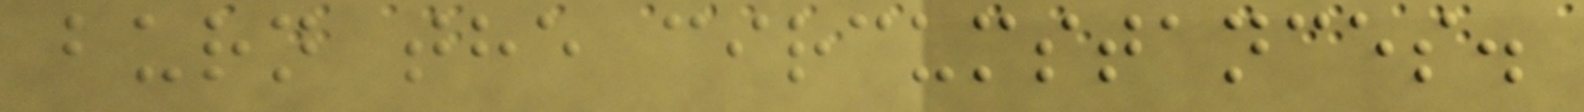burn the circumstances.
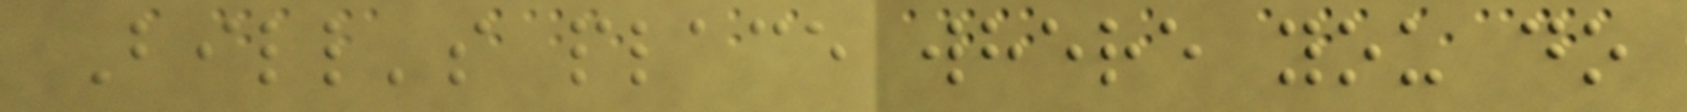Bill's place where you do
